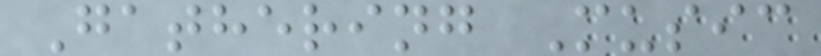Gathering Music
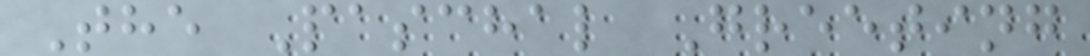The Paschal Greeting
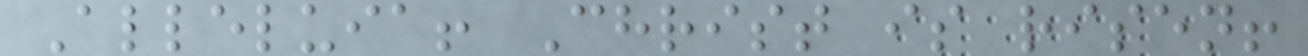Alleluia! Christ is risen!
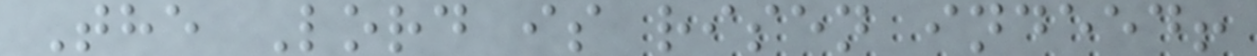The Lord is risen indeed!
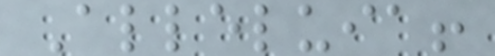Alleluia!
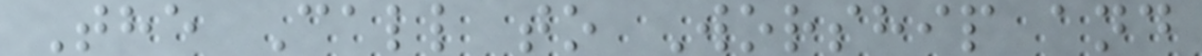The Call to Worship and
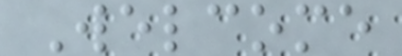Welcome
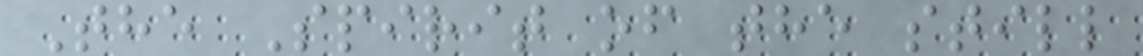The Spirit of the still
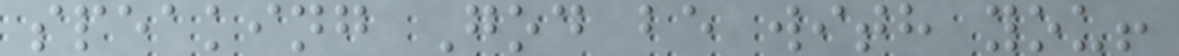speaking God be with you!
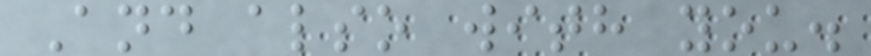And also with you.
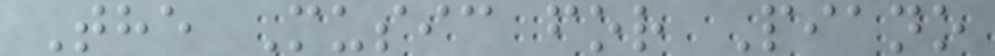The Music for Piano
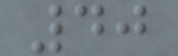40
